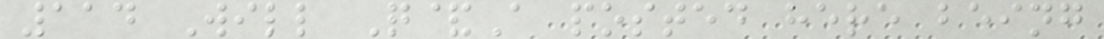114 Will Q&A posted here being
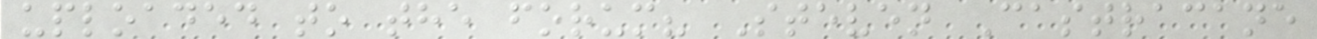uploaded to the forum? Steven Castracane
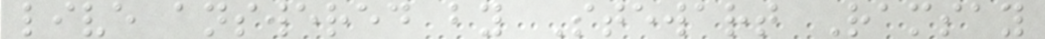live answered by Stewart Ramsay
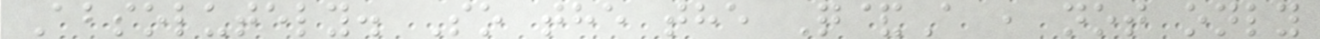Absolutely. So the the Q&A , not only
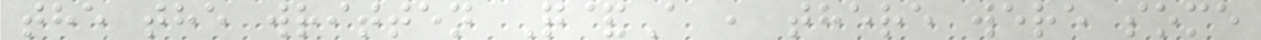the the written Q&A , there were some
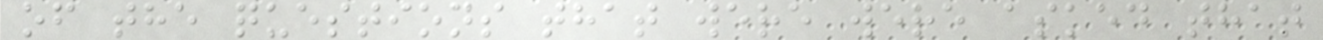of the questions that were were asked that
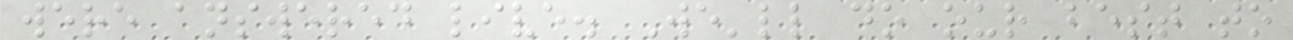were answered live. We'll do our best to
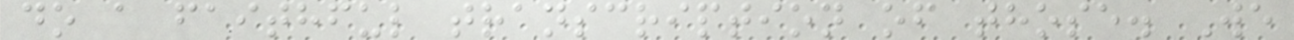do a faithful transcription of those. We
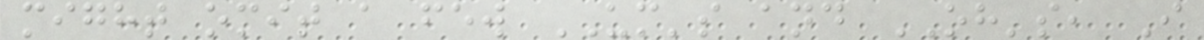might omit a few UM's and OH's, I
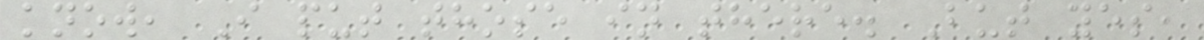know, I put those in there. But yes,
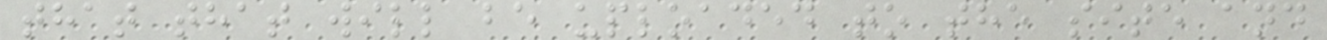that that will be uploaded to the site and
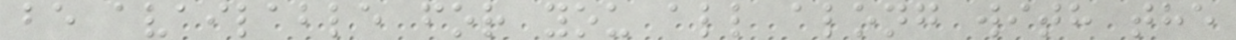be available for you all along with the
